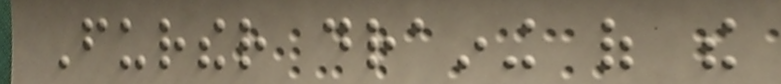Further draining of the
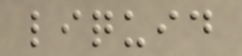liquid
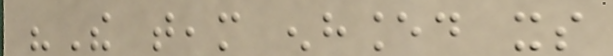"The team enhanced its
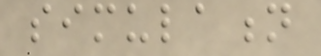simulation
